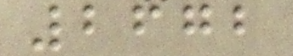2672
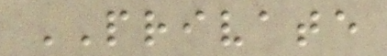PRIVATE
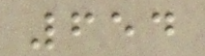654
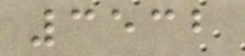3532
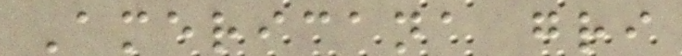Americana gri
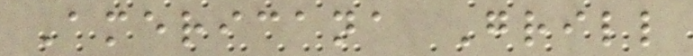Americana Grill
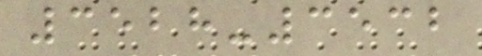3528-3532
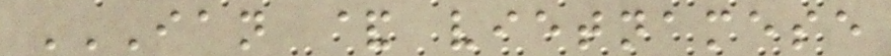IAN & VIETNAMESE
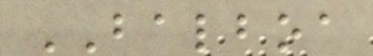BALBOA
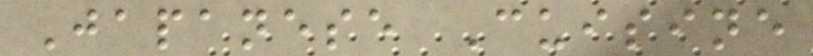Japanese Cuisine
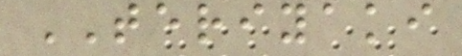TERIYAKI
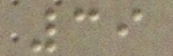39
